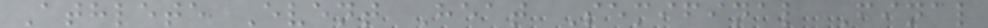Athlete Event Heat Semifinal Final
